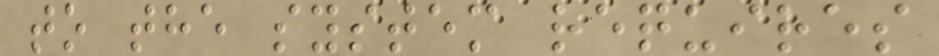to the system requires
